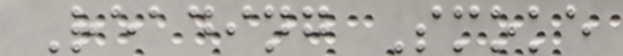Reading Smoke
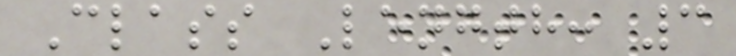Class Length: 3
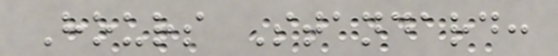Hours Standard:
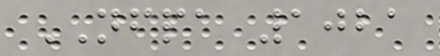NFPA 1021
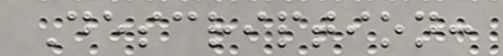Description:
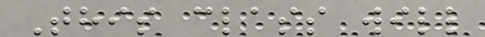This class will
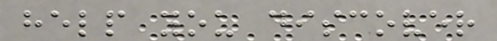help you discover
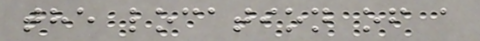the location of a
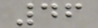46
